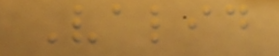Valid
